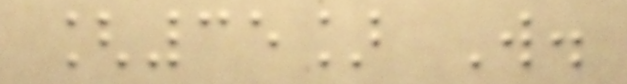[35] W.
